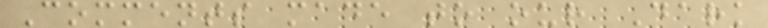Comments made to our Dark
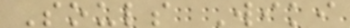Souls Wiki
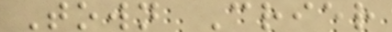Town Crier
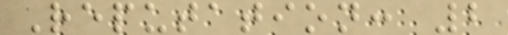Reputation: 2
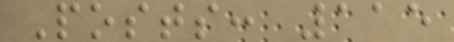Posts: 115
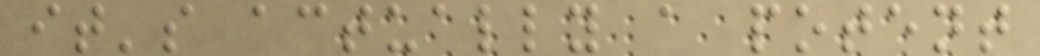it's actually a potent
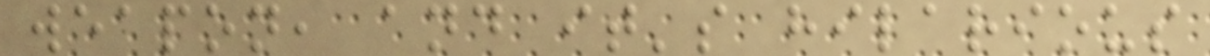weapon, and it's hilarious
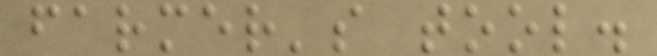farmer's tool.
